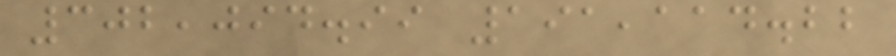302,094.99 191,114.22
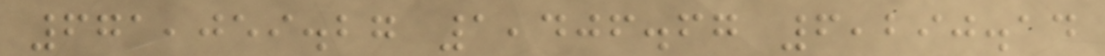671,059.27 1,406.67 6,290.14
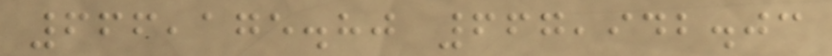666,175.80 667,942.03
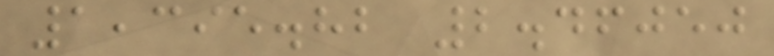1,395.82 2.46050
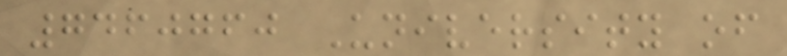7460760 University of
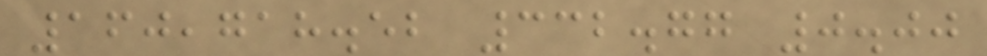160,718.52 332.77 0.00
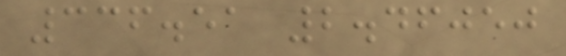336.51 2.46050
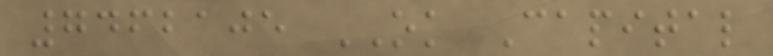7462105 OK Capital
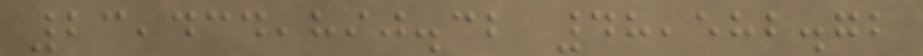23,434,890.32 48,582.72
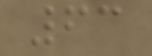63
